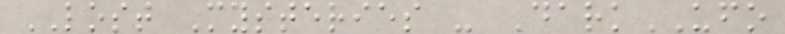LOST Mysteries - DarkUFO
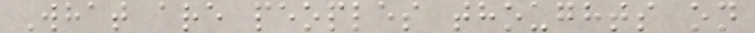What are peoples thoughts on
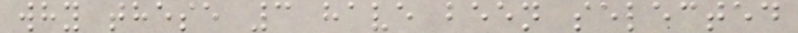why these 3 have been selected
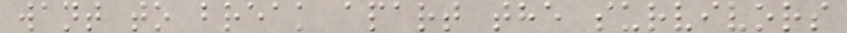want to break apart the survivors
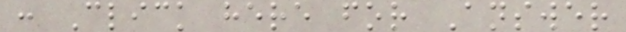: Click here for Answer
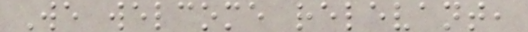We welcome relevant,
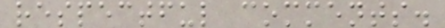respectful comments.
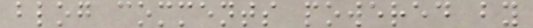blog comments powered by
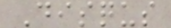Disqus
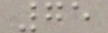75
